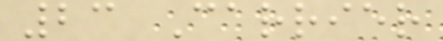23 Carrier
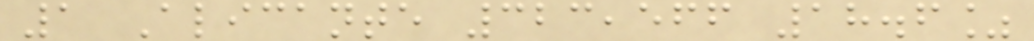1 Alicante 323,566 18.6%
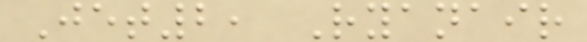Jet2, Ryanair
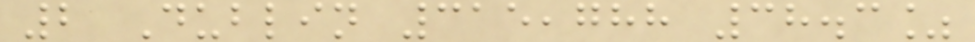2 Dublin 315,788 38.3%
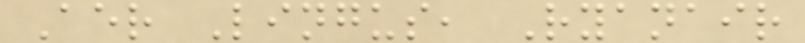Aer Lingus, Ryanair
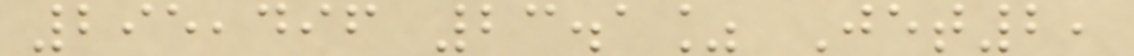295,496 23.1% Jet2,
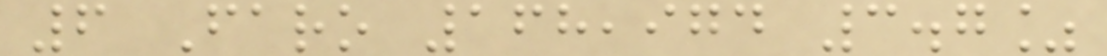6 Faro 168,974 3.7%
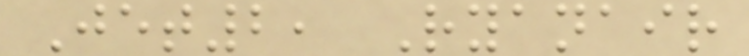Jet2, Ryanair
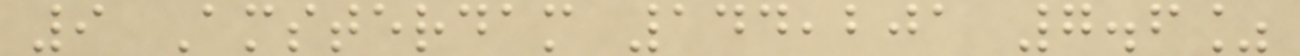9 Amsterdam 144,201 7.6%
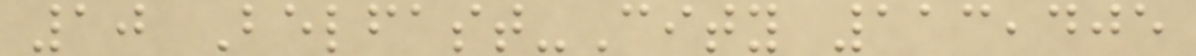10 Belfast-City 113,405
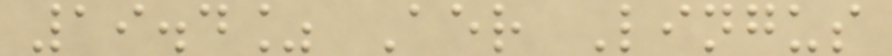19.4% Aer Lingus
